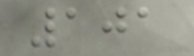101
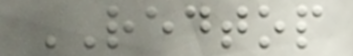REDTOP
